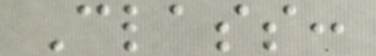Class:
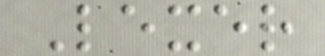Lexer
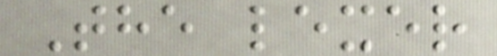The lexer
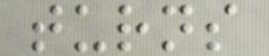turns
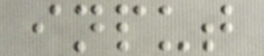input
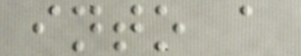into a
